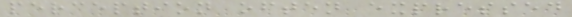perception often expressed
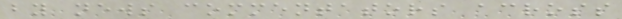by news commentators across
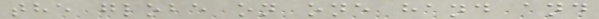the globe on one hand and
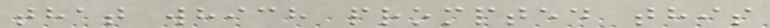that which prompted this
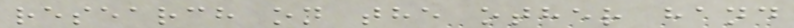research on the other hand
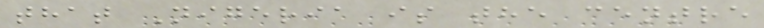that Nigeria is the centre
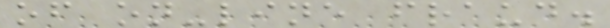of on-line fraud.
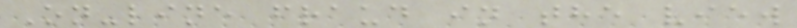On-line fraud in the view
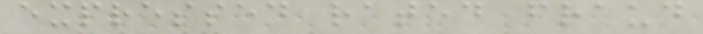expressed rated fraud
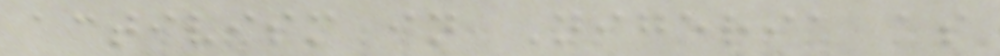activism in Nigeria as
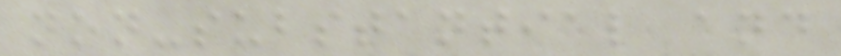non-substantial and
